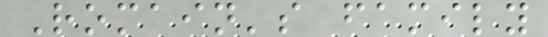Romain's family
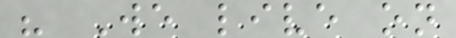" We live on
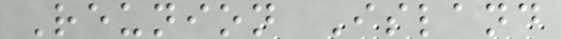Reunion Island
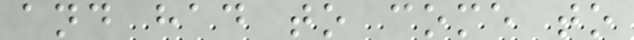and had to come to
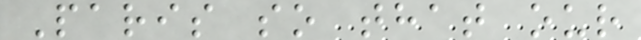Paris so that our
